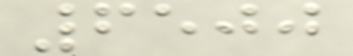6500
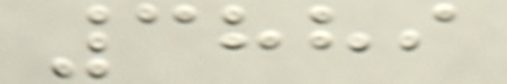3889
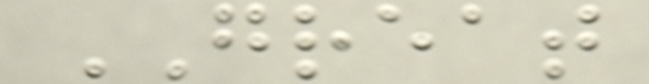GREAT
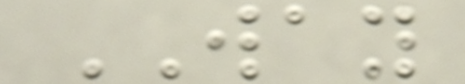WAY
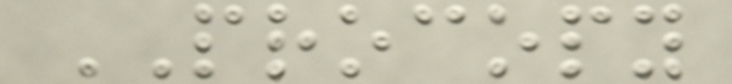PROCOPY
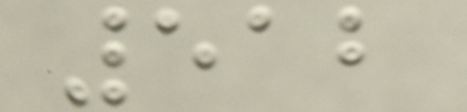512
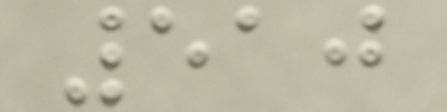510
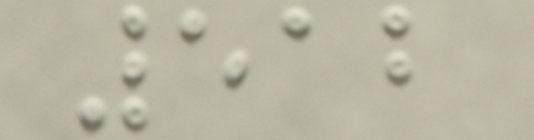512
